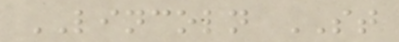LINCOLN ST
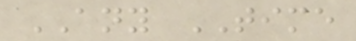ANY TIME
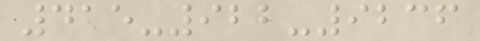415-922-9236
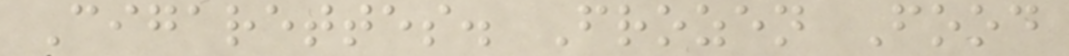Cigarettes. Frozen Food
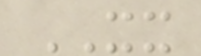XX
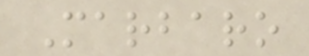Marbaro
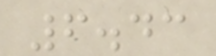6.43
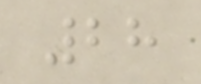28
